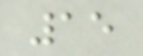15
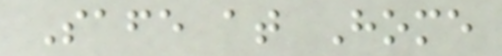Safe at Home
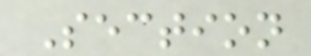Section
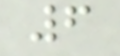6
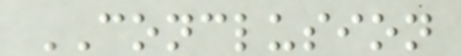CONCLUSION
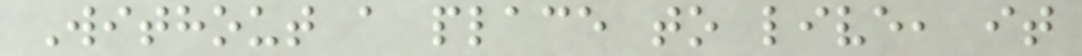Without a place to live, it
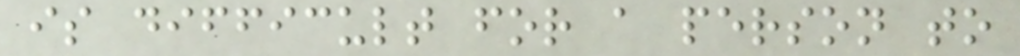is difficult for a person to
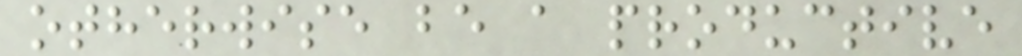otherwise be a productive
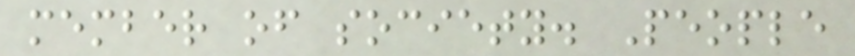member of society. People
